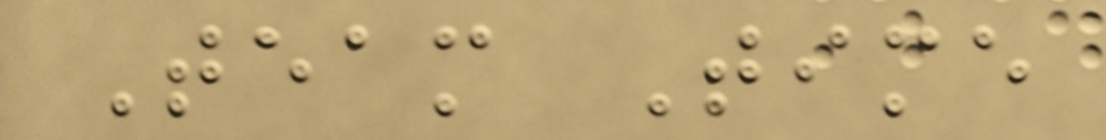Team Time
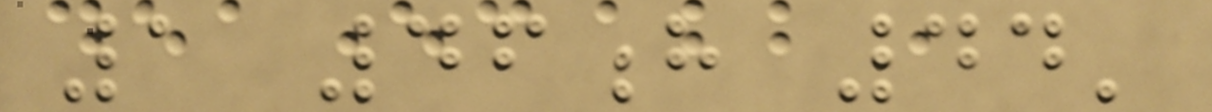1 46h 44'
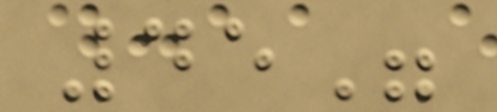45"
